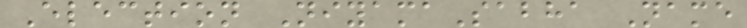Election NiyamaSabha Name
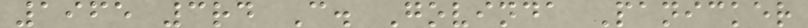1965 3rd C. Govinda Panicker
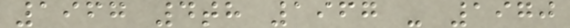1967 4th 1967 - 1970
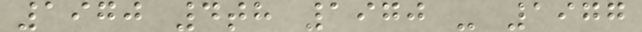1970 4th 1970 - 1977
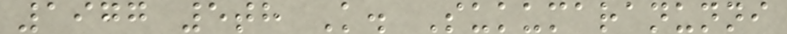1977 5th K. Sukumaranunni
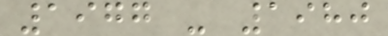1977 - 1980
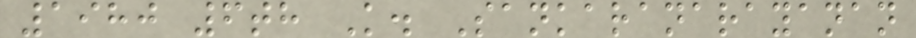1980 6th K. Sankaranarayanan
